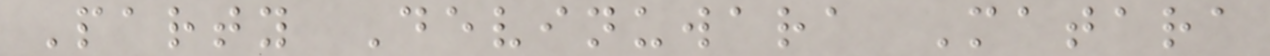Party Devinuwara Matara
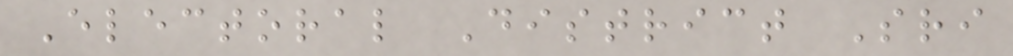Electoral District Sri
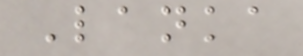Lanka
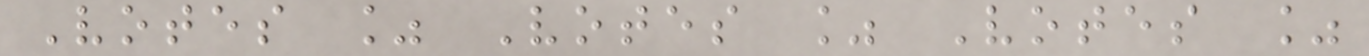Votes % Votes % Votes %
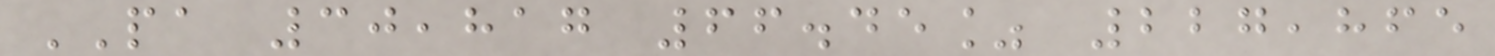PA 30,817 66.45% 227,865
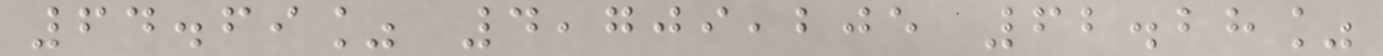64.69% 4,709,205 62.28%
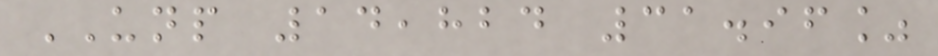UNP 14,824 31.96%
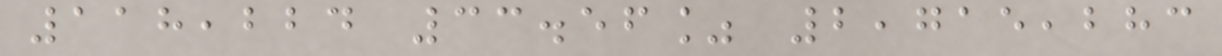118,224 33.56% 2,715,283
